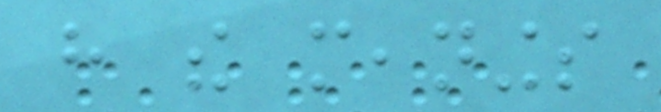have the meanings
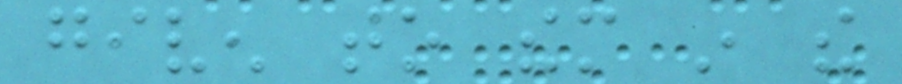given to them in the
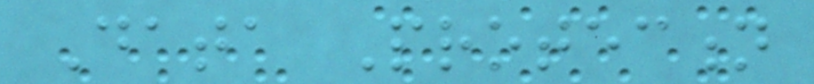Data Protection
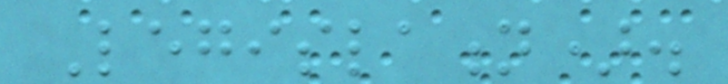Legislation).
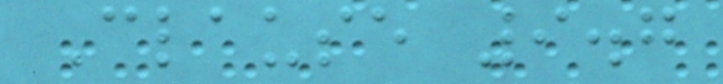Clause 9.7
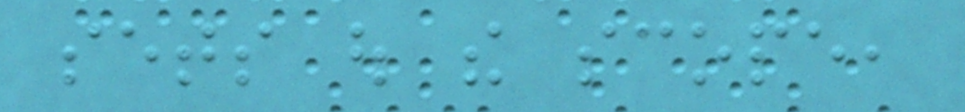sets out the scope,
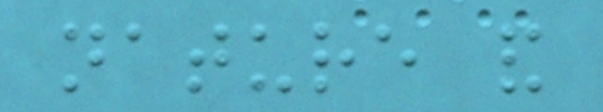nature and
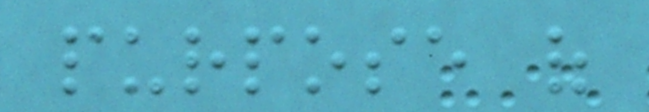purpose of
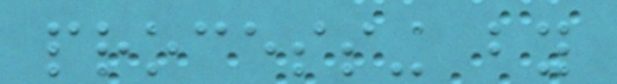processing by
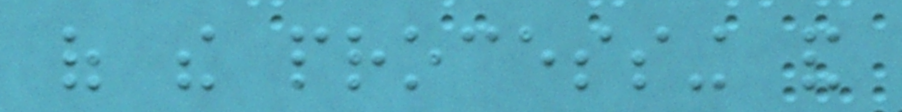of the processing and
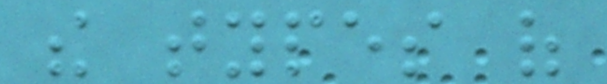the types of
